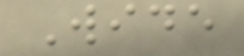Wide
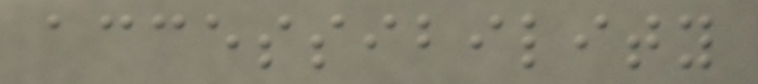accessibility
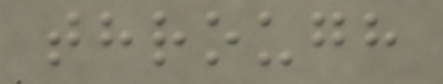through
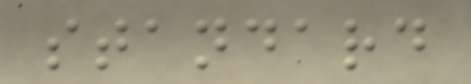standard
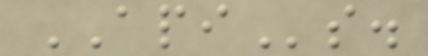APIs.
